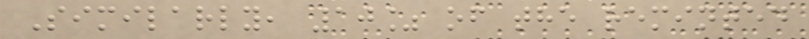Similarly, 10% of the reminted
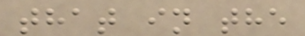that in the
